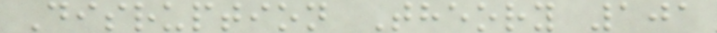Disruption Theory 101
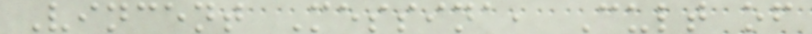Vincent Messina, Cult of
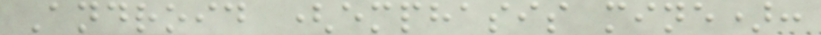Android (emphasis mine):
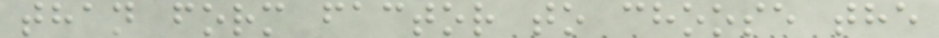than form factor to choose the
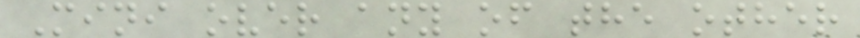Mini over any of the other
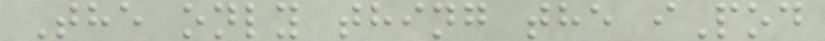The only thing the iPod
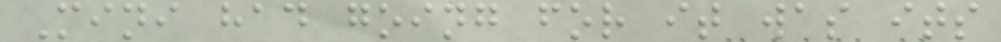Mini had going for it was its
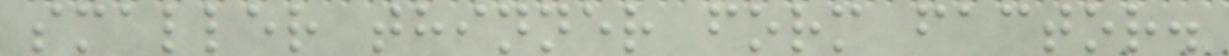smaller thinner form factor.
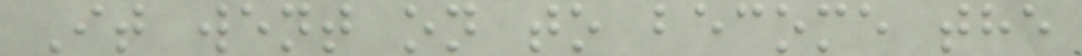It went on to become the
